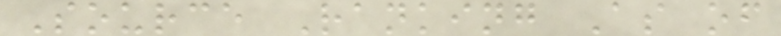Source Ranking As of
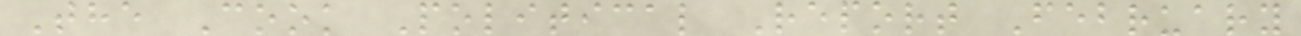The Cook Political Report February
